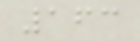163
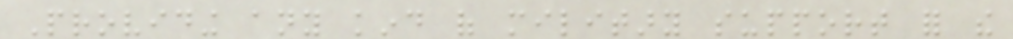Providing any kind of military support for the
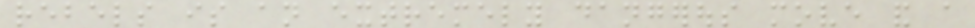rebels is an extremely dangerous move and a
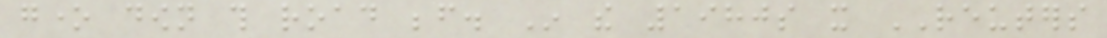gone down this road before. In the 1980s it REUTERS
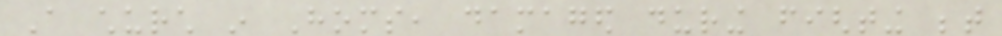A church in Homs, damaged during fighting between
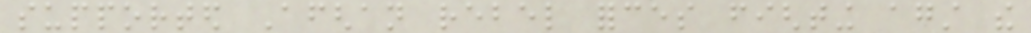supported Afghan rebel forces fighting against the
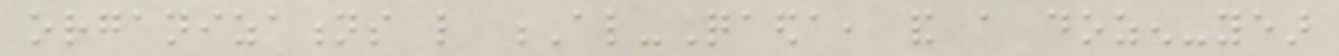organizations like Al-Qaeda, and a dozen-year
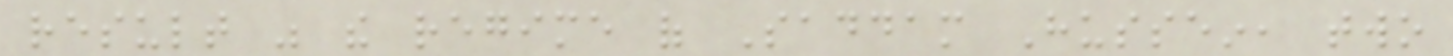result was the regime of Saddam Hussein, two
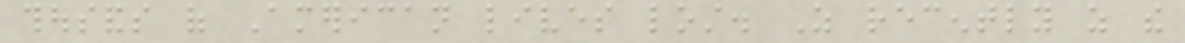thousands of American lives lost. As recently as the
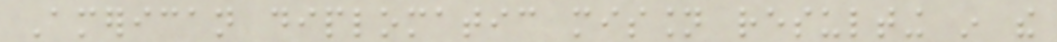American diplomatic mission resulting in the
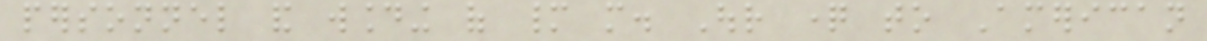personnel and wounding of many more. Our question to American
